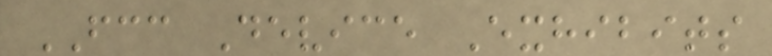FCC Device Exhibits
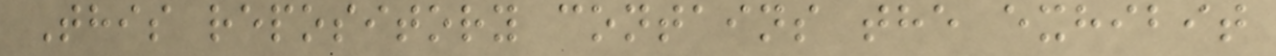This repository contains the exhibit
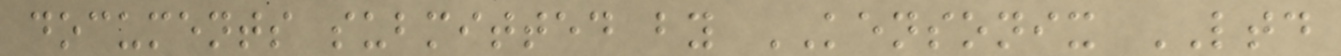documents submitted by KENSONIX LTD
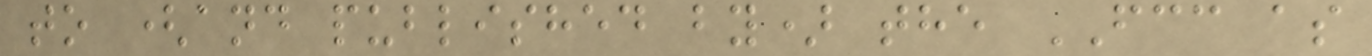to (and published by) the FCC as
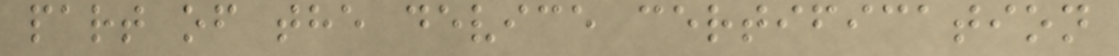part of the device certification
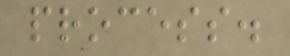process.
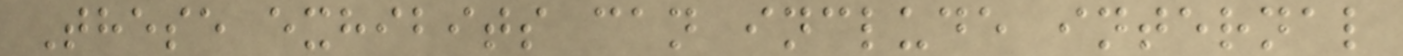These exhibits can include internal
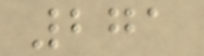271
